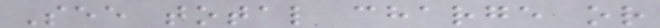See total charge or
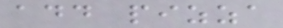add pizza
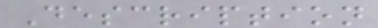Description
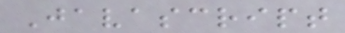Javascript
